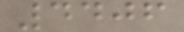4406
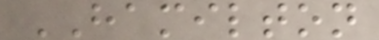HAMILTON
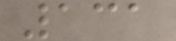131
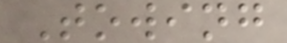Towing
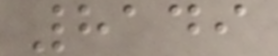8149
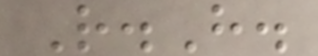R.H.
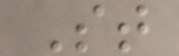St
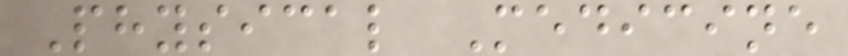Physical Medicine
